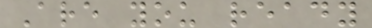Are you ready
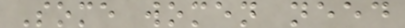Some women need
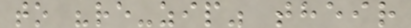to "re-zip" their
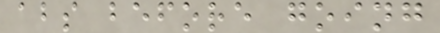abs before going
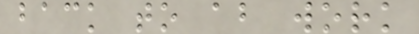back to ab work
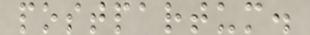postpartum.
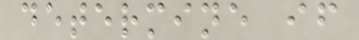determine if
